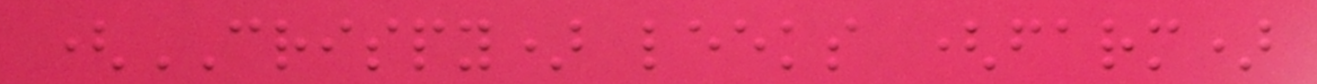(CRISPY) leeks (farm)
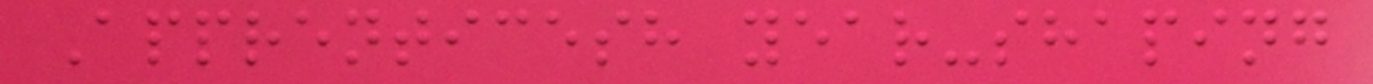Apprenticesh year-shaping
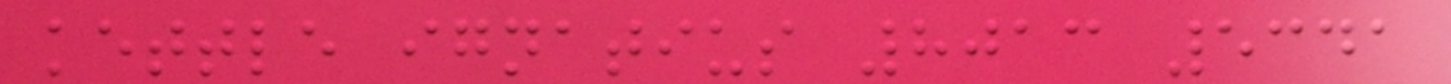kettle ignatius 8013 5341
